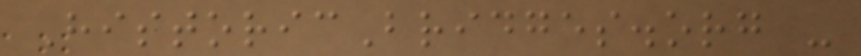HistoricBridges.org -
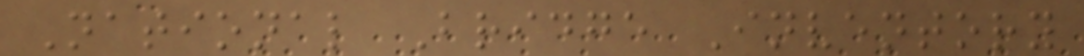National Bridge Inventory
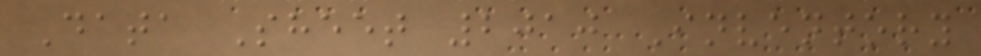Data Sheet 2010 Inventory
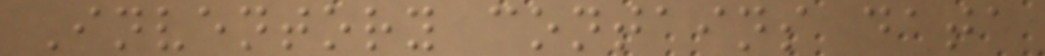Inventory contains data
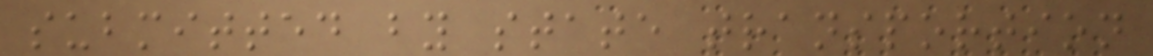submitted by state transportion
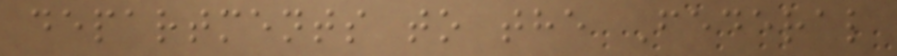departments to the Federal
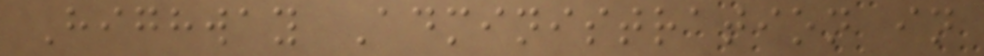Highway Administration in
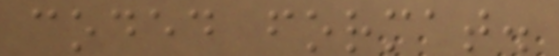coded format.
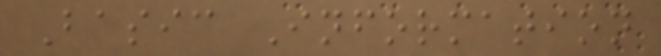Basic Information
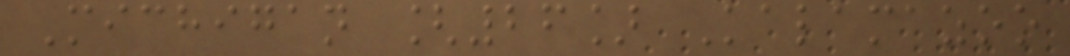Michigan [26] Kalamazoo
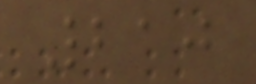210
